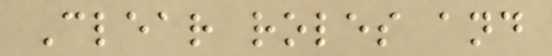Clear roles and
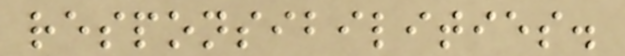responsibilities.
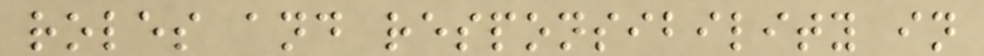roles and responsibility in
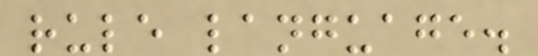rule language.
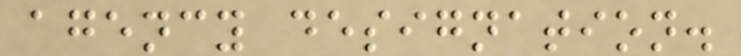agency designation.
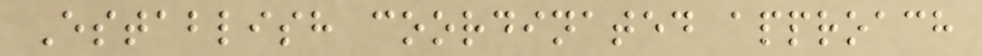Establish coordinated approach
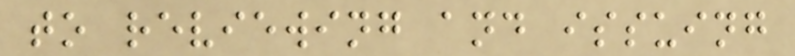to reviewing and issuing
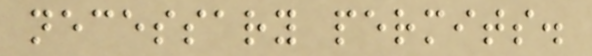necessary permits.
